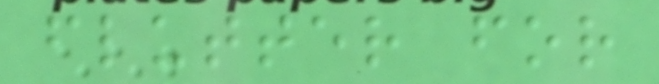flutter for
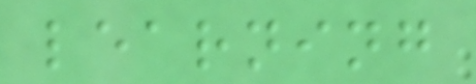learning
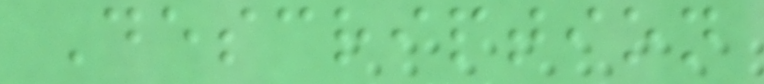Description
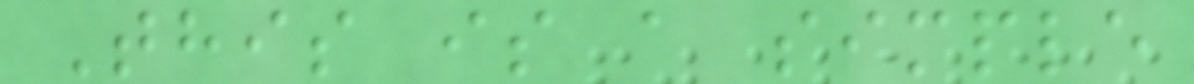This is a simple
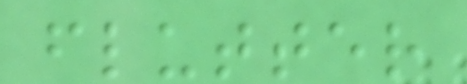flutter
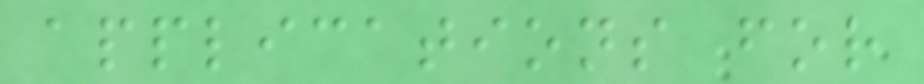applications for
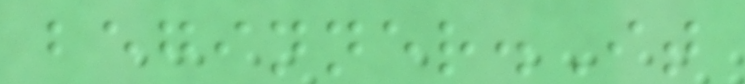beginner.It
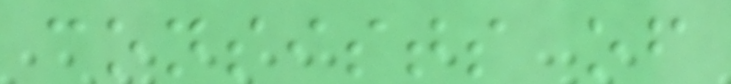consists of
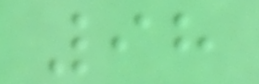98
